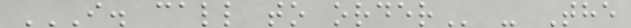I. CALL TO ORDER - The
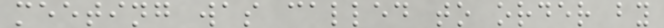meeting was called to order by
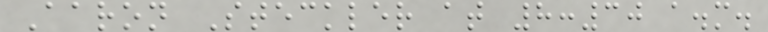Aaron Steckler at 8:30 a.m.
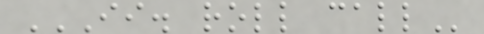II. ROLL CALL
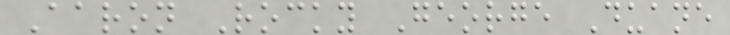Aaron Rocky George Duane
